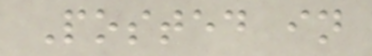Posted in
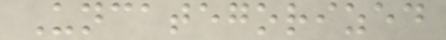Uncategorized
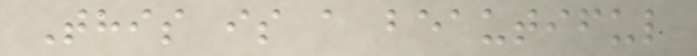This is a beautiful
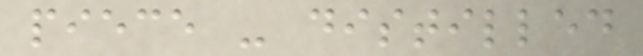piece - distilled
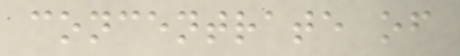concentrate of
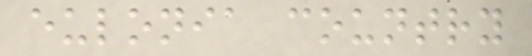eulonia country
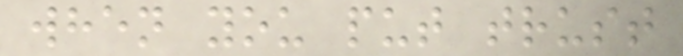when you put trust
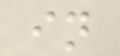in
